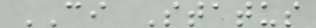CI Status
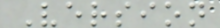Version
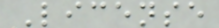License
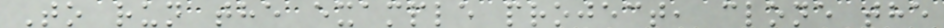To run the example project, clone the
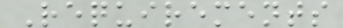Requirements
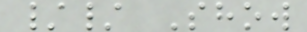// Show
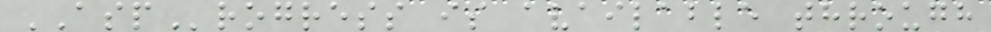ASProgress is available through
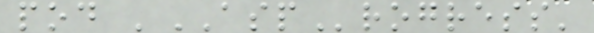pod 'ASProgress'
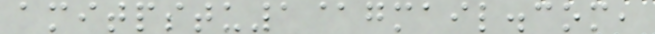amitpstu1@gmail.com,
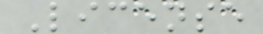License
